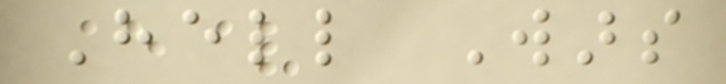Hell Wars
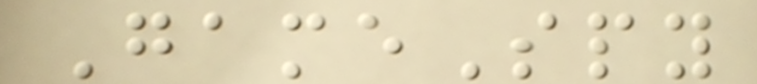GameSpy
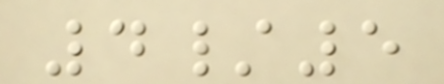4/5
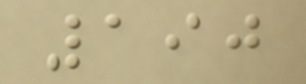190
